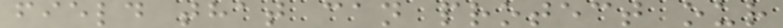field that can protect our
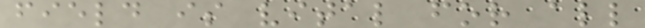field is vital for all
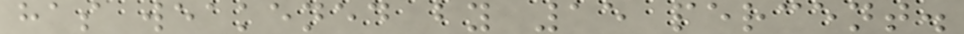has weakened by 15 percent.
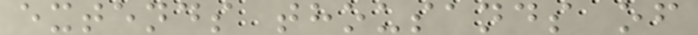extends thousands of
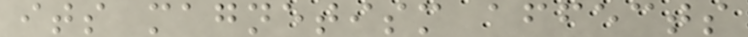its magnetism affects
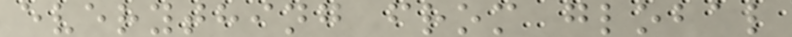everything from global
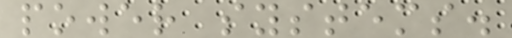power systems.
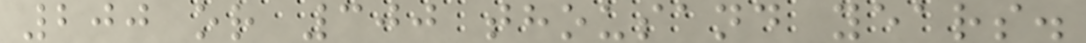200 or 300 thousand years.
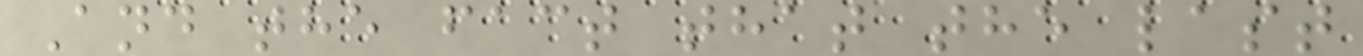And the fact that the last
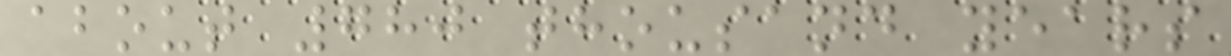about 780 thousand years
